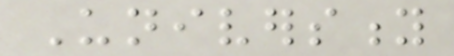University
